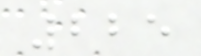225
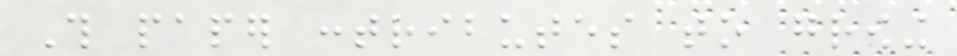This paper contributes to growing
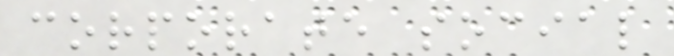corporate social
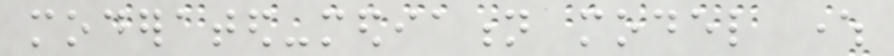moderated-mediation model where
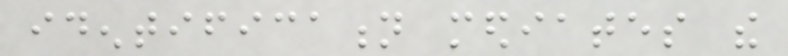identification mediates the
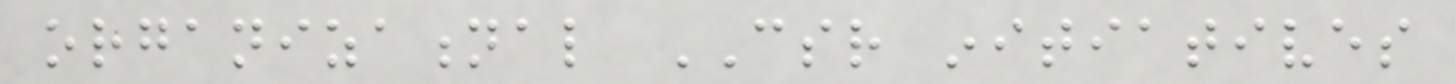organizational CSR initiatives
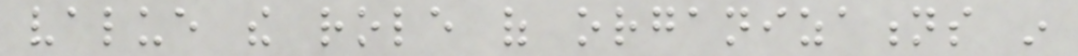value the role of organizations in
